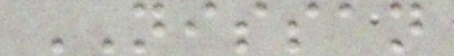NISSAN
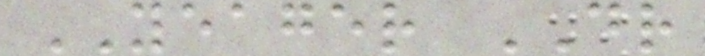YEAGER DR
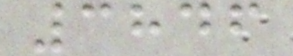3846
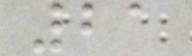21
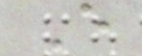E
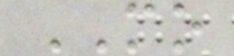MO
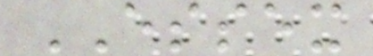ESSEX
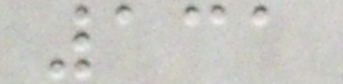131
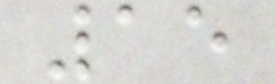15
